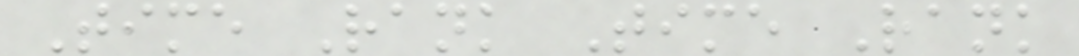Time Rank Time Rank
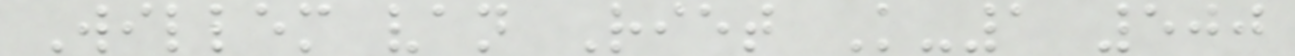Willem van Riet K-1 500
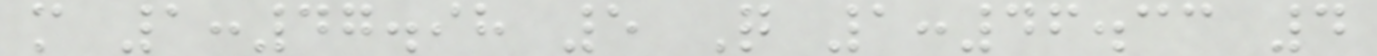m 1:47.98 5 Q 1:46.33 4
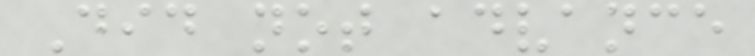Did not advance
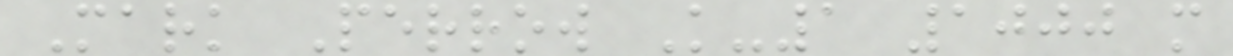Mark Perrow K-1 1000 m
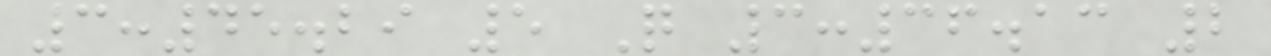3:45.29 5 Q 3:36.13 2
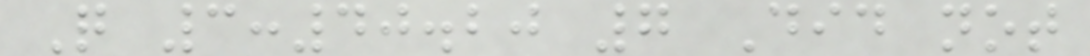Q 3:40.20 7 Did not
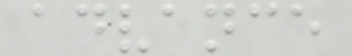advance
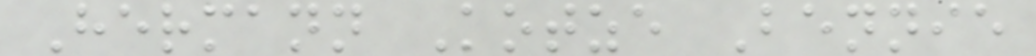Hermann Kotze Bennie
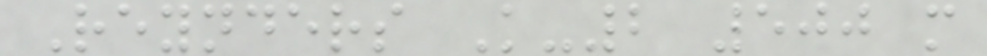Reynders K-2 500 m
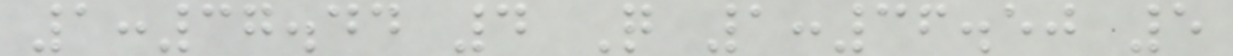1:37.44 4 Q 1:36.50 5
